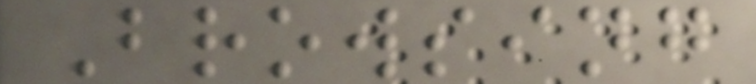Browsing
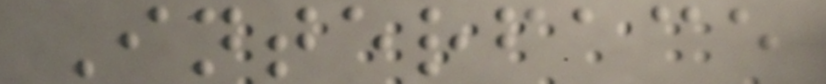Interface
